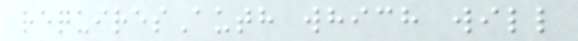requiresAuth which will
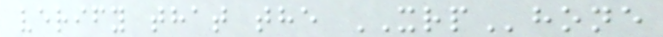verify that the XRPhone
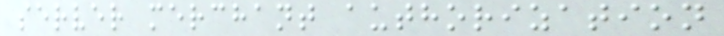server merchant authorization
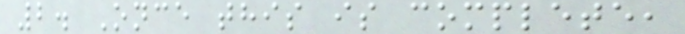2. Once this is complete,
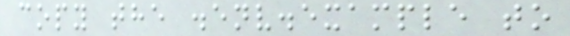copy the .env.example to
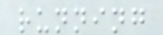running
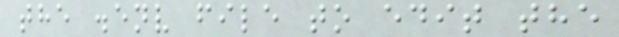the .env file to edit the
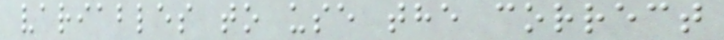variables to use the correct
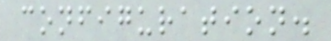configuration.
